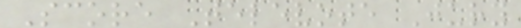Score Televote Jury
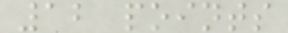12 points
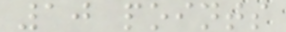10 points
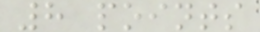8 points
